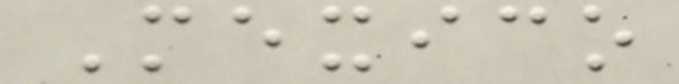Mexico
